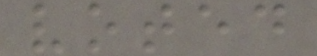voted
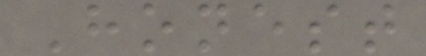Honest
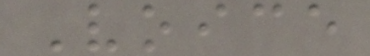Voice
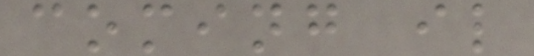coming il
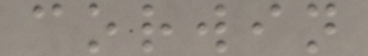corwin
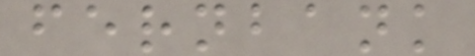fernbank
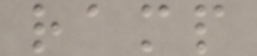ramp
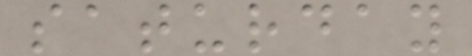saturday
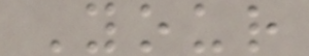Your
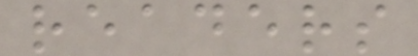readers
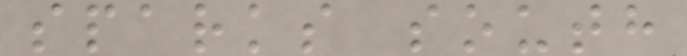sparks south
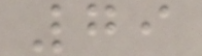79
